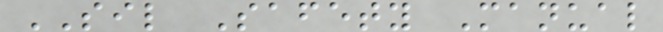SIL Safety Manual
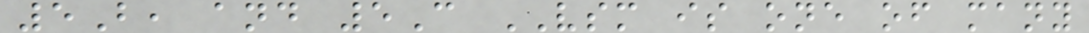5B, and 5C VSM is one of many
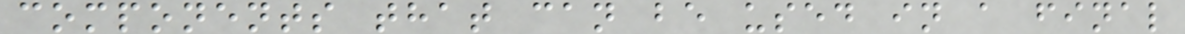components that can be used in a final
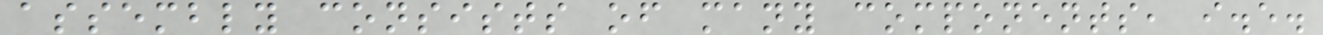assembly consists of many components, i.e.
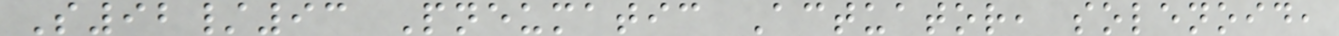S92/93 Pneumatic Actuator, solenoid,
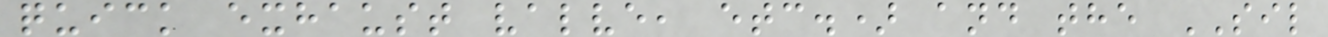quick exhaust valve, etc.) and the SIL
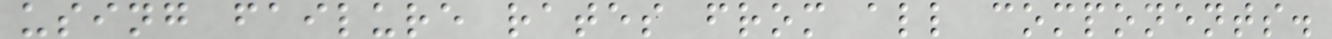using failure rates from all components.
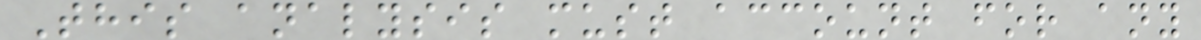This analysis must account for any
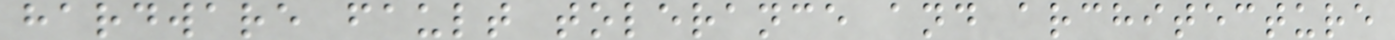hardware fault tolerance and architecture
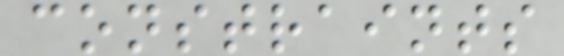constraints
